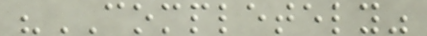"COMPLETELY"
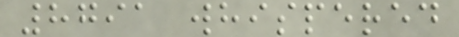8791 whispered
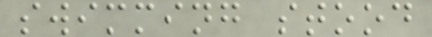swimming stood
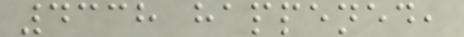4338 happened,
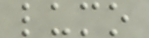lumo
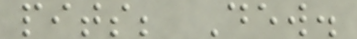pits; Dew.
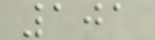101
